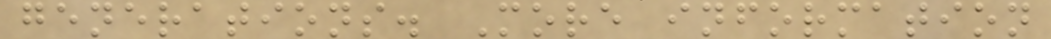generations. More information
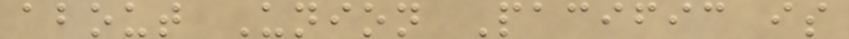about Union Pacific is
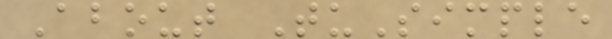About TuSimple
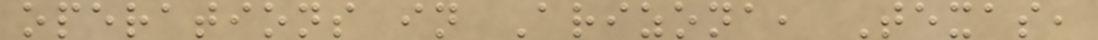operations in Arizona, Texas,
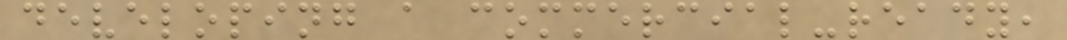developing a commercial-ready,
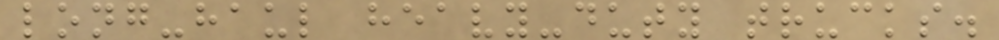long-haul heavy-duty trucks.
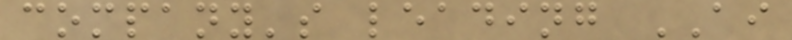company's leading AI
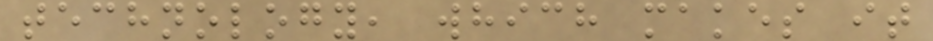technology, which makes it
